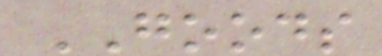GOODS
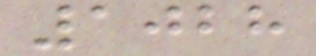1028
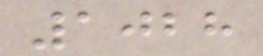1028
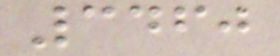3460
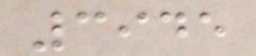3945
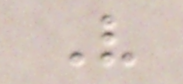V
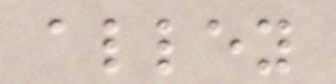alley
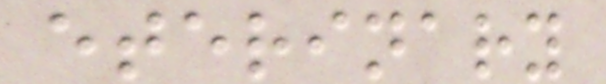eterinary
